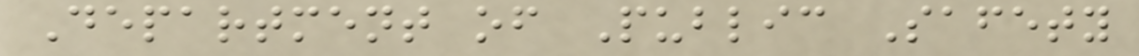Department of Public Safety
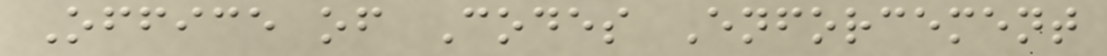Office of Codes Enforcement
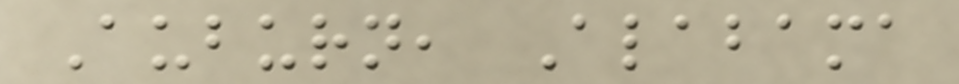Auburn, Alabama
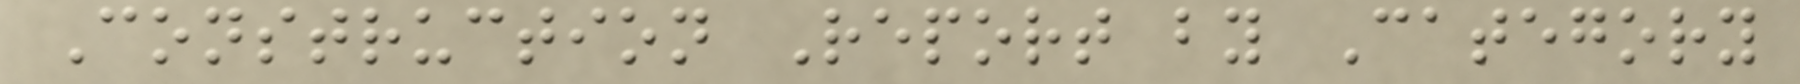Construction Report by Category
